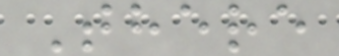There
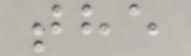the
